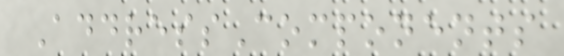AddressComponents
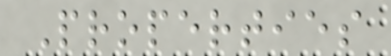Properties
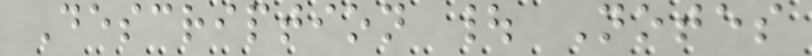Description | Notes
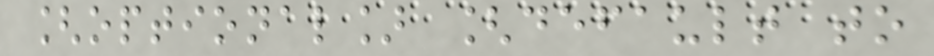[optional] [default to
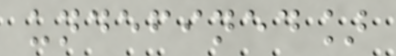undefined]
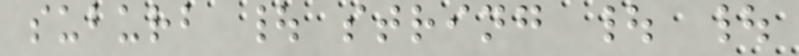suburb | string | |
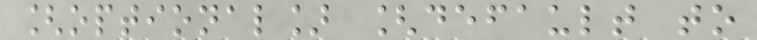[optional] [default to
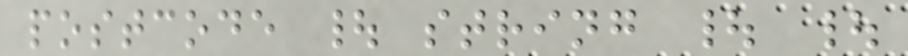postcode | string | |
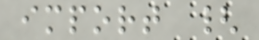import {
